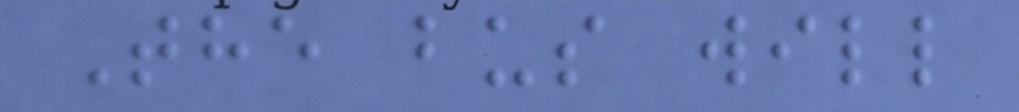The bus will
